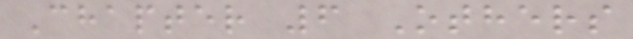Chapter 6 Others
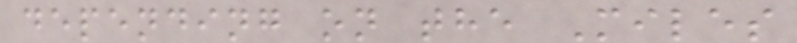depending on the Miles
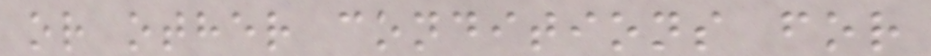or other conditions for
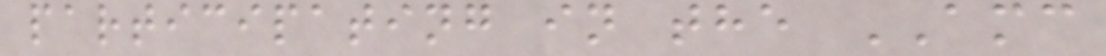participating in the AMC
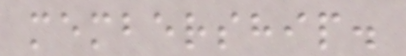membership.
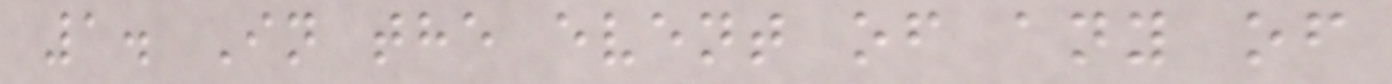1. In the event of any of
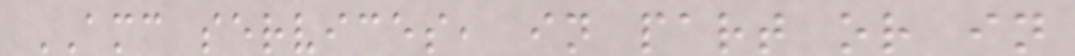AMC services, in part or in
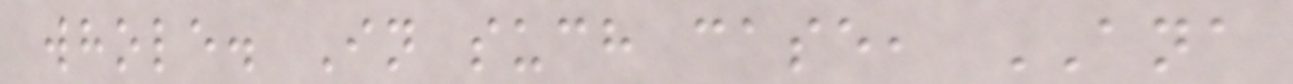whole. In such case, ANA
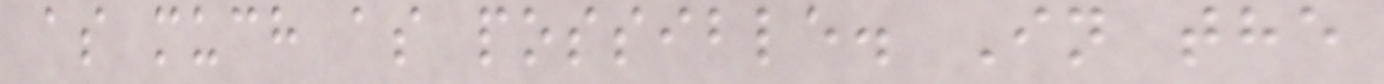as much as possible. In the
